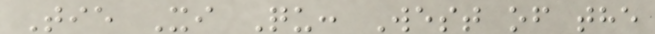Tie Xi Qu: West of the
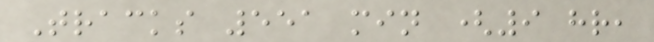Tracks 551 min (9 hr,
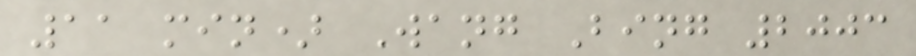11 min) Wang Bing 2003
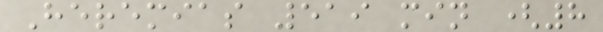Heremias 519 min (8
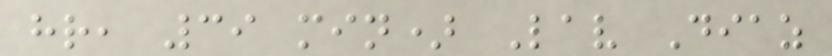hr, 39 min) Lav Diaz
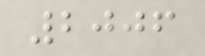2006
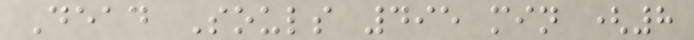Dead Souls 495 min (8
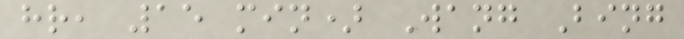hr, 15 min) Wang Bing
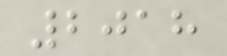2018
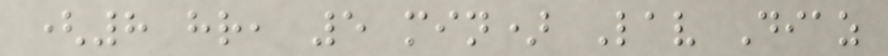(8 hr, 5 min) Lav Diaz
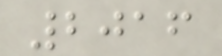2016
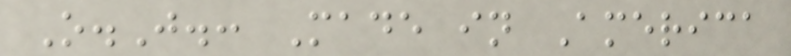O.J.: Made in America
